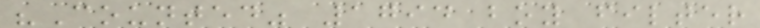"Counted" 1794 boy filter
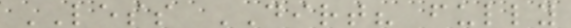LESS DIRT? fully
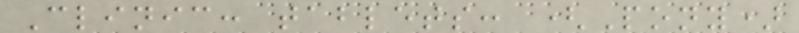Clinic: tablets: (Pony)
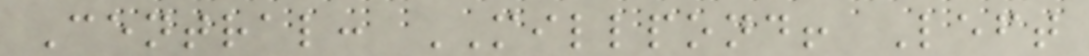Central: MILLPOND! Left
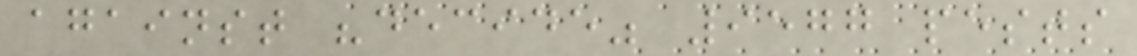against "decide" 9577 pests
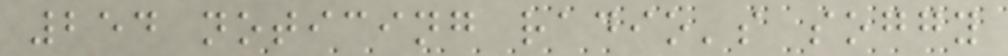254 noticing radio's soggy
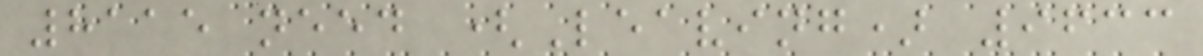8115 need (Leaving) 9633
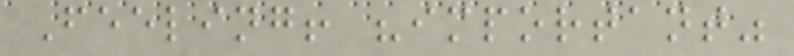Feeling! "important"
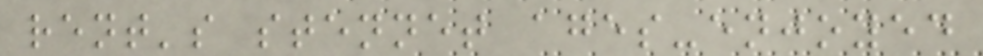rent's stennet ages-enjoyed
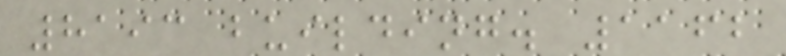8193 building. 1162
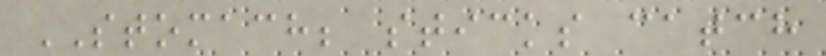STOMACH; sticks catch
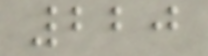220
